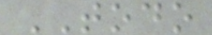TODO
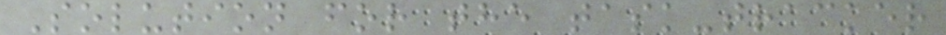Solution for the task-tracker
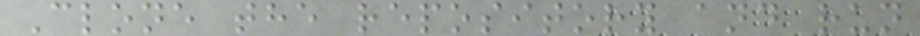Clone the repository and run
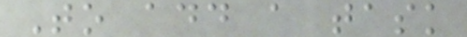To add a task
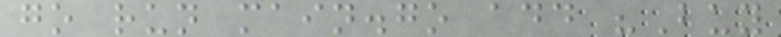go run main.go add "Buy
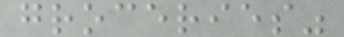groceries"
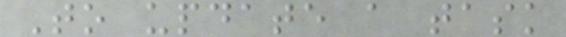To update a task
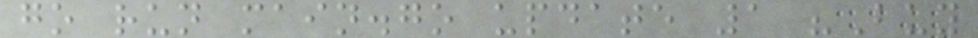go run main.go update 1 "Buy
